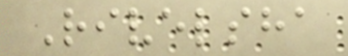Rivelsha
